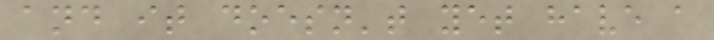and it doesn't yet have a
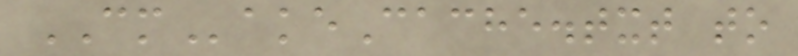CMakeCache.txt to
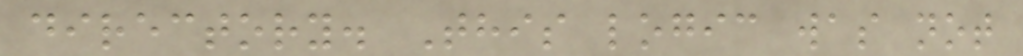directory. This logic was not
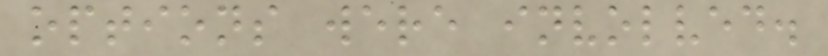options were involved.
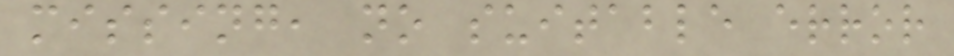missing, no suitable error
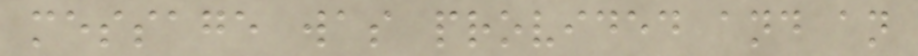message was provided and an
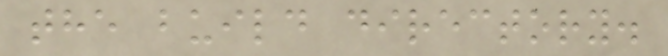the build directory.
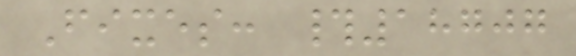Fixes: #18707
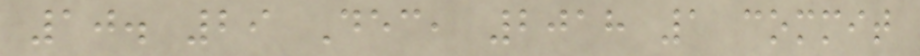10. 29 Dec, 2018 1 commit
